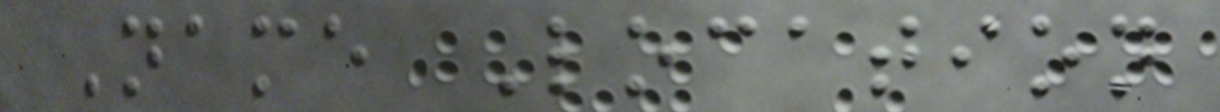Name Location
